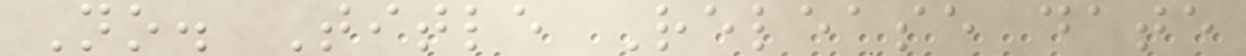No. Title Release date
